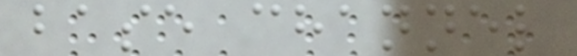base channel
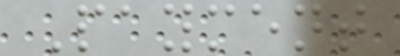Payment
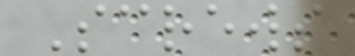Screws
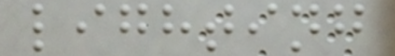lighting
